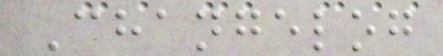Changelog
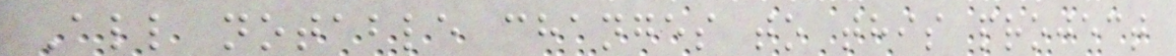All notable changes to this project
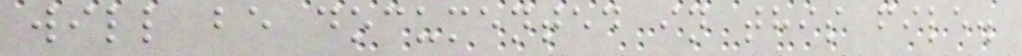will be documented in this file.
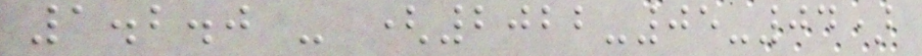1.2.0 - (2022-05-04)
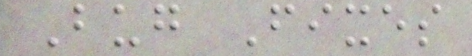Bug Fixes
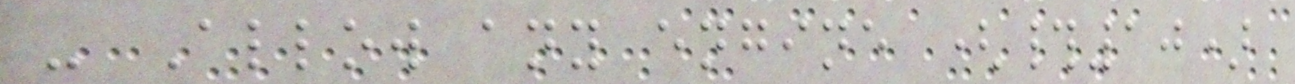- Allow any engine (#10)
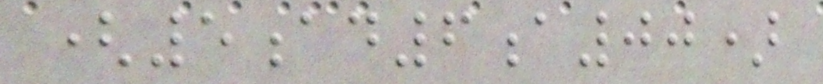(5ad6a00)
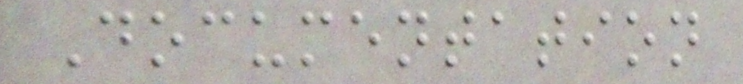Documentation
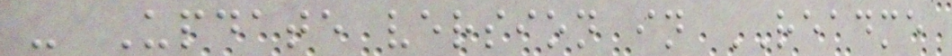- Update version in README
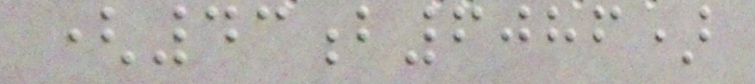(43b6086)
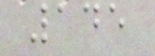145
